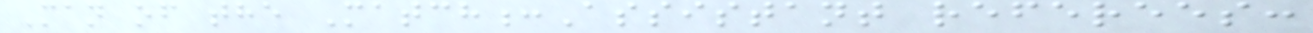Man of the Match:Assistant referees:
